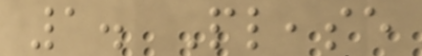1. Please
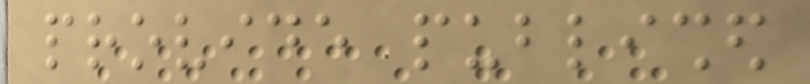provide published
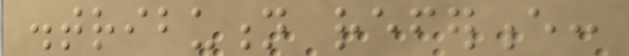distribution reference:
